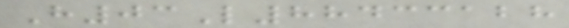H03L88433128
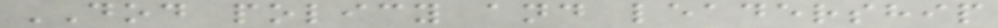DOD policy and leadership
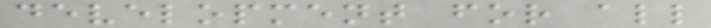development for all
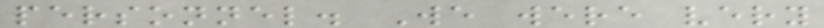personnel. We were very
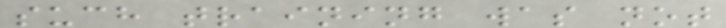such training was not
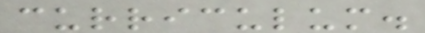curriculum.
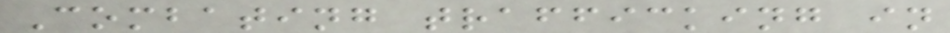Combating trafficking in
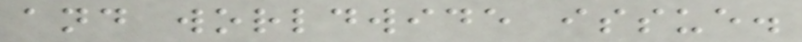and worldwide issue.
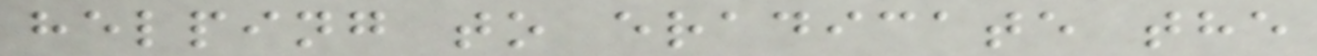helping to eradicate the
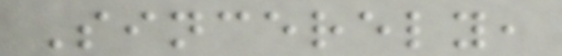Sincerely,
